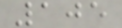105
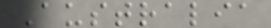Australia
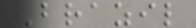Brazil
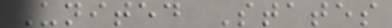United States
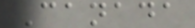Canada
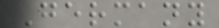Germany
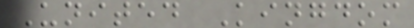United Kingdom
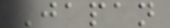Japan
